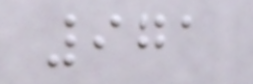971
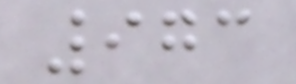973
